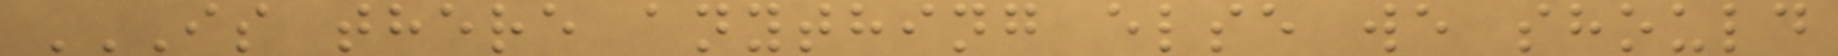IS THERE ANYTHING ELSE WE SHOULD
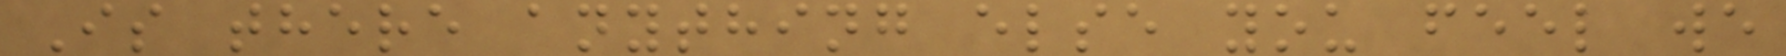Is there anything else you feel we
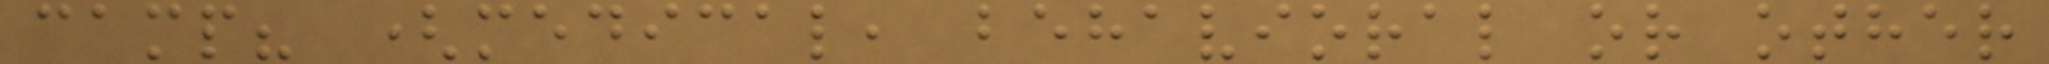camp? (medical, behavioral or other
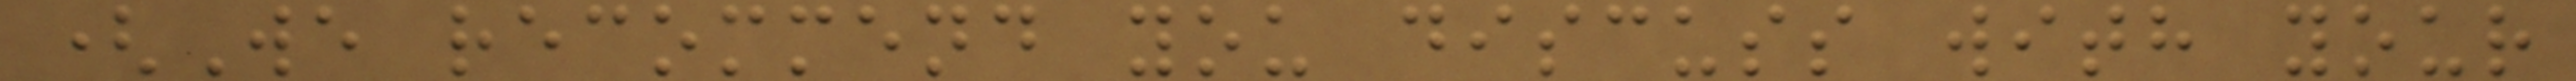(We recommend you discuss with your
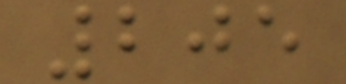205
